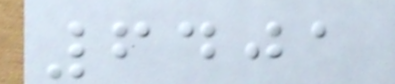6401
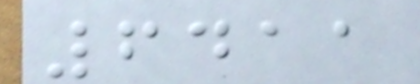6411
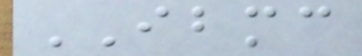IBMC
